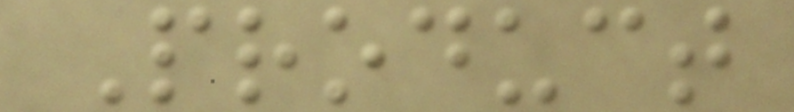Product
